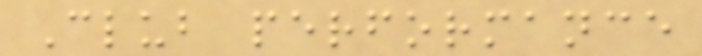Club performance
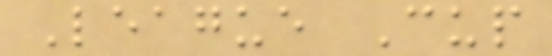League Cup
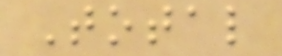Total
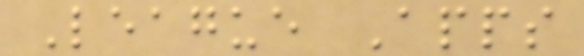League Apps
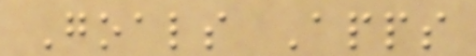Goals Apps
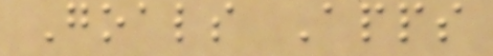Goals Apps
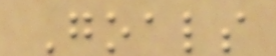Goals
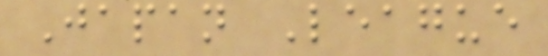Japan League
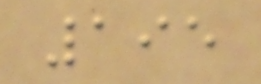195
